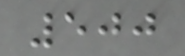500
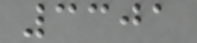3301
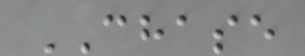CHASE
